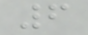6
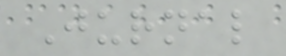Jurnal
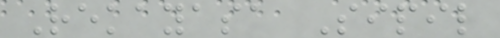Rekayasa Sipil
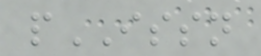pISSN
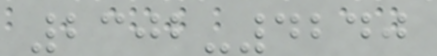2302-4240
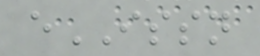eISSN
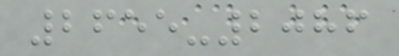2655-2086
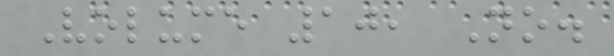Volume 10, No.
